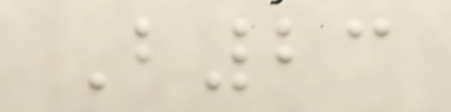B23
